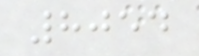8054
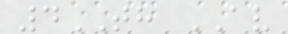4TH AV
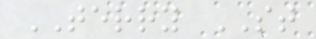TERRY ST
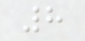8
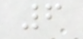6
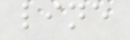line
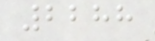2288
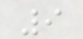9
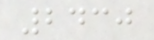2430
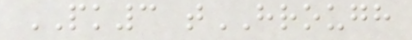PK3 tHROUGH
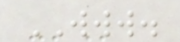WWW.
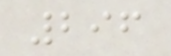296
